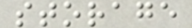storage
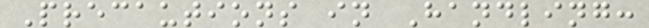Precautions in Handling:
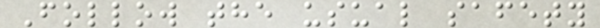Follow the usual safety
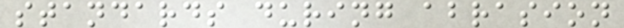standards during abrasion
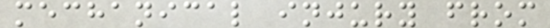mechanical injury from
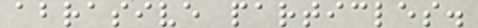abrasive particles.
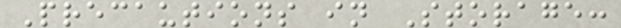Precautions in Storage:
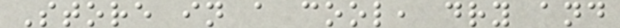Store in a cool, dry and
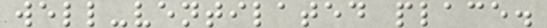well-ventilated place.
